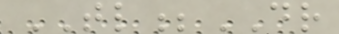TL;DR
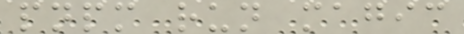pnpm run magic
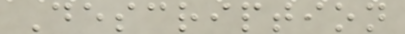Description
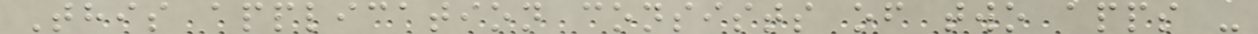This application consists of two apps -
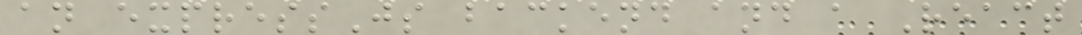an expressJs backend and a React
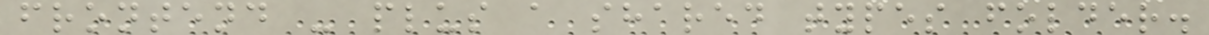frontend - plus a shared types folder.
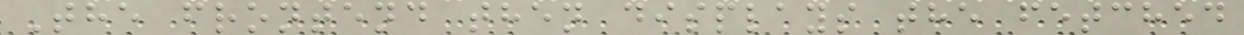The frontend then displays the fetched
